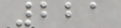221
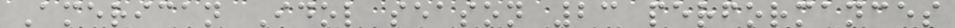American Idol season 23 performances
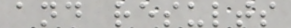and results
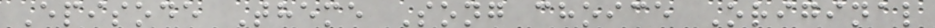Episode Theme Song choice Original
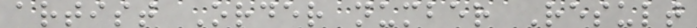artist Order number Result
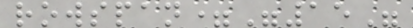rowspan="15"
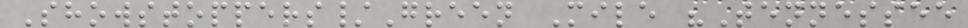Showstoppers/Green Mile "Tennessee
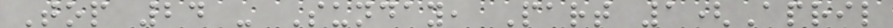Top 24 - Sunday, Part 1(April
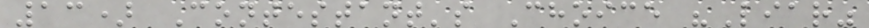13) Contestant's Choice "Liar"
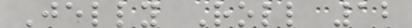Jelly Roll 12
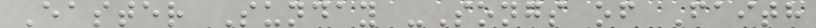Easter Sunday -Songs of Faith
